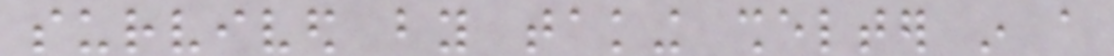survived by taking shelter in a
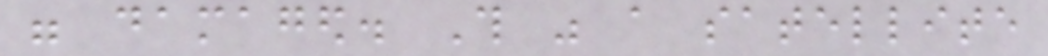were damaged. This was a satellite
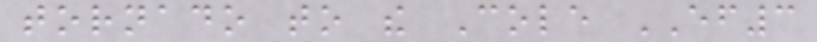tornado to the Cole EF3
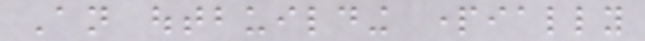An outbuilding partially
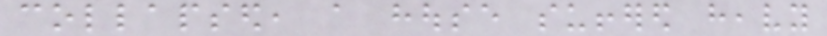collapsed, a house suffered heavy
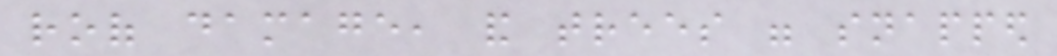roof damage, and trees were snapped
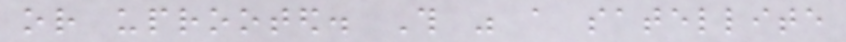or uprooted. This was a satellite
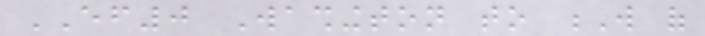EF0 Washington to W of
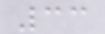33
